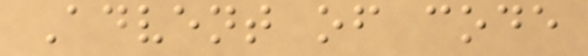Advent of code
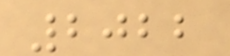2022
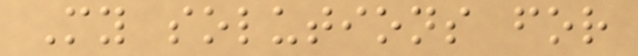My solutions for
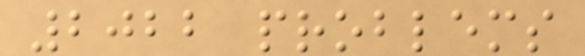2022 problems
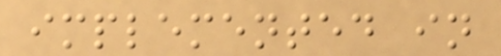implemented in
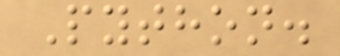Python.
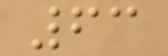63
